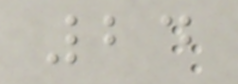24
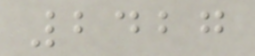2427
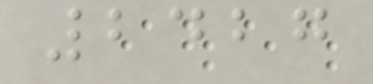2427
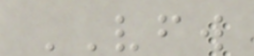VFW
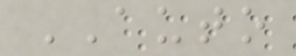AUTO
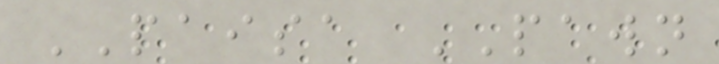PAISA PAWN
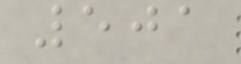501
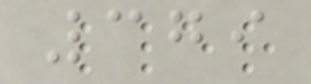379
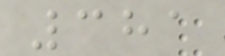381
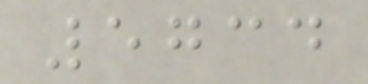5734
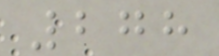278
